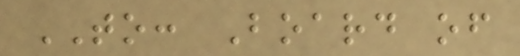TO: Board of
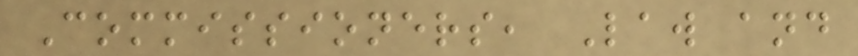Commissioners, Law and
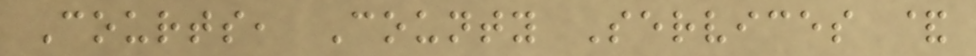Courts, County Services &
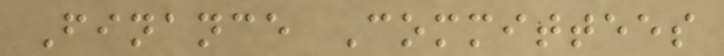Finance Committees
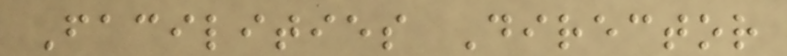Facilities Director
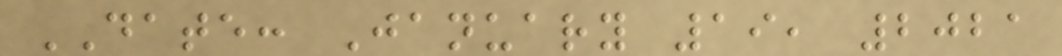DATE: January 19, 2021
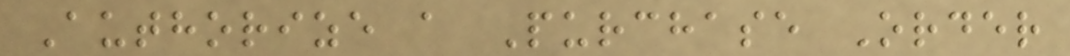Authorize a Purchase Order
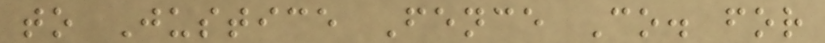to Justice Fence Co. for
